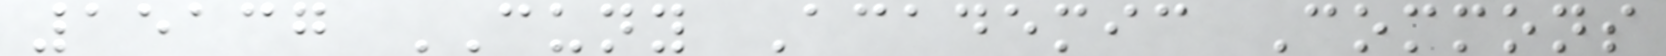15137 CUNY Academic Commons
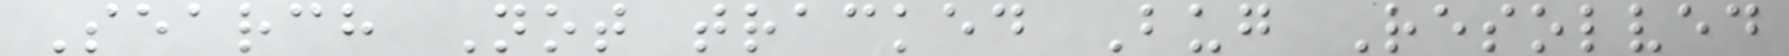Search Not tracked Bug Resolved
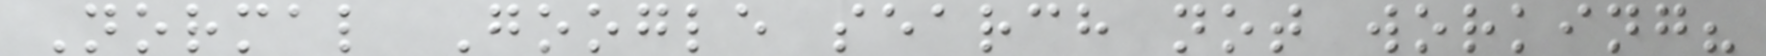Normal Google search not working?
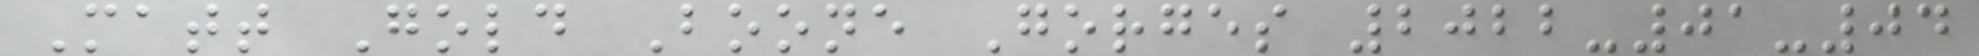Matt Gold Boone Gorges 2022-01-04
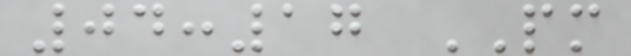04:17 PM
